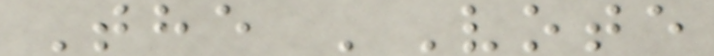The 'Vote
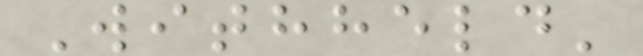Withheld'
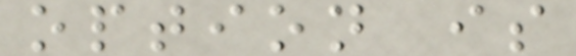option is
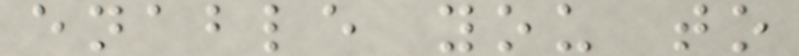enable you to
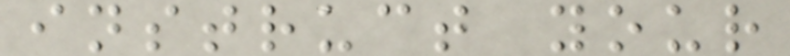instruct your
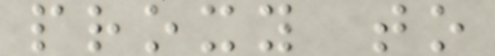proxy to
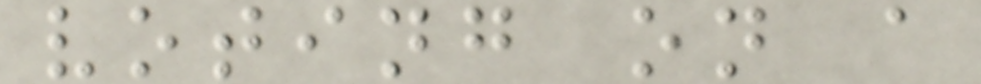voting on a
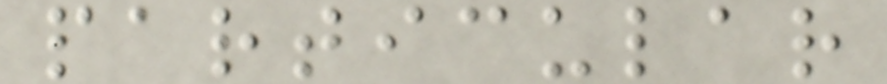particular
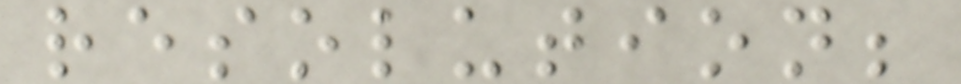resolution;
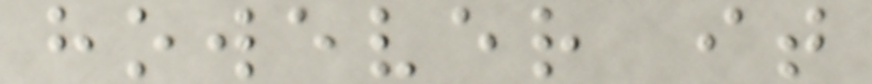however it
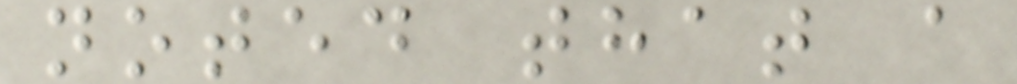noted that a
